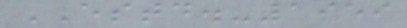ESTD.-1959
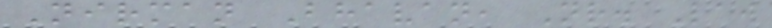Nirman Bhavan, Nr. Law
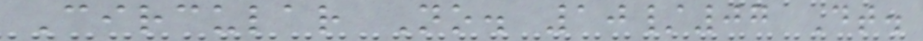Circular No. 10/07 Dt.
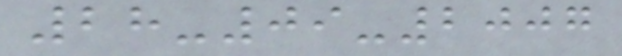28-09-2007
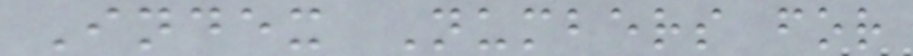Index Numbers for
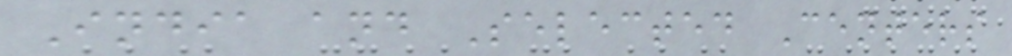India and Selected Centers
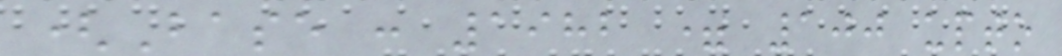(Base : 1982 = 100 upto
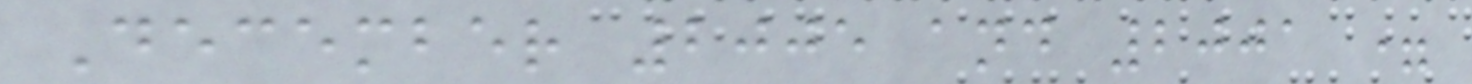December 2005 and 2001 =
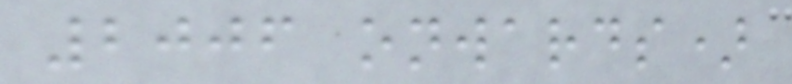2006 onwards)
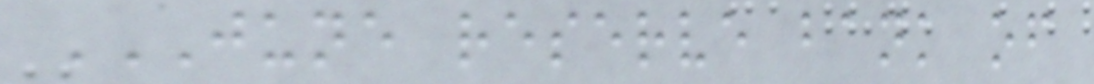JUNE RESERVE BANK OF
